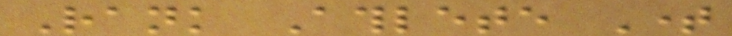Rank Athlete Time
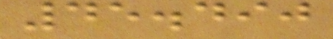45.490
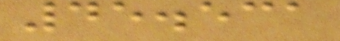45.531
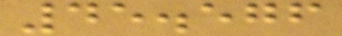45.576
